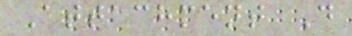Attachment D
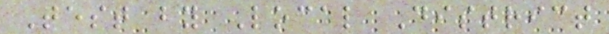Test by Local District
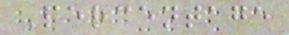Percentage
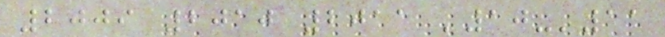2009 2010 2011 '10-'11
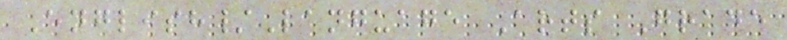English/Language Arts Grade
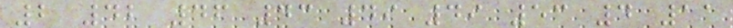2 42 46 43 49 49 53 4 11
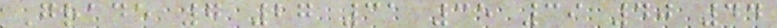Grade 7 27 31 35 39 40 44
